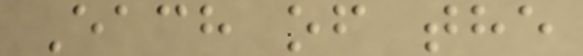Each of the
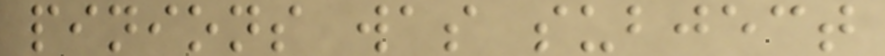pinions was subject
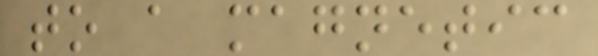to a magnetic
